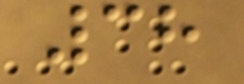38
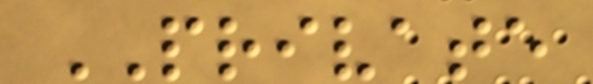PRIVATE
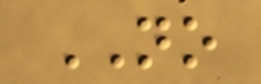NO
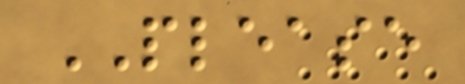PLEASE
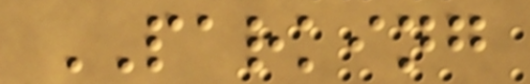PARKING
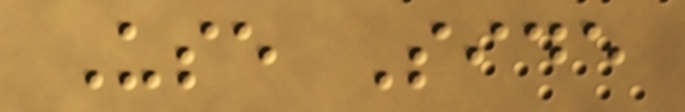Use Side
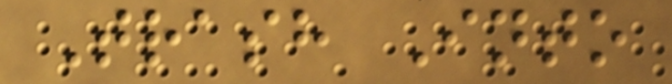Trash Into
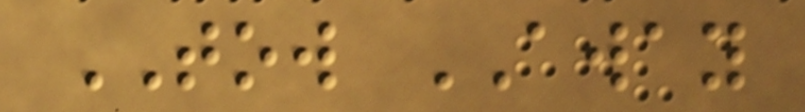TOW AWAY
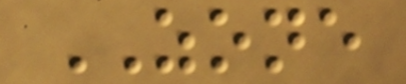ZONE
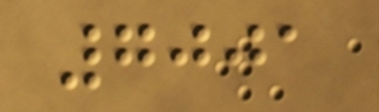7001
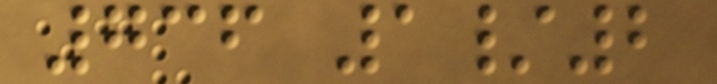736 1/2
